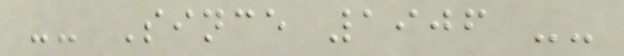-- Since 1906 --
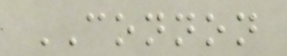CONNON
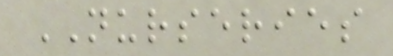NURSERIES
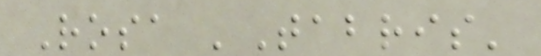Rosa 'Tabris'
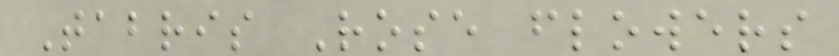Tabris Rose flowers
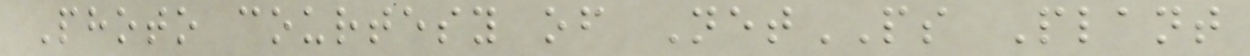Photo courtesy of NetPS Plant
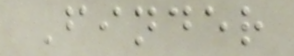Finder
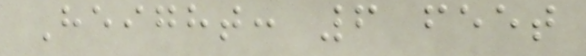Height: 6 feet
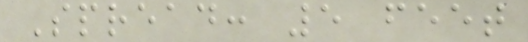Spread: 5 feet
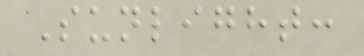Sunlight:
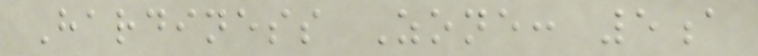Hardiness Zone: 5a
